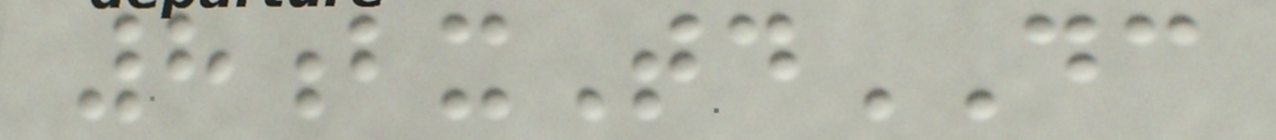8bxTdDC
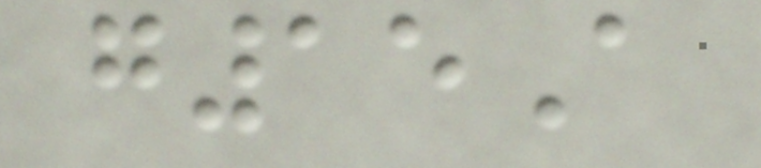g15A
